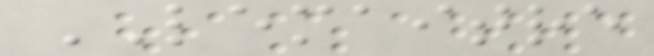LEMAITRE
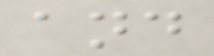and
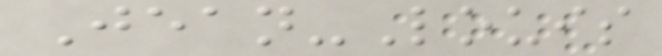Jean-Louis
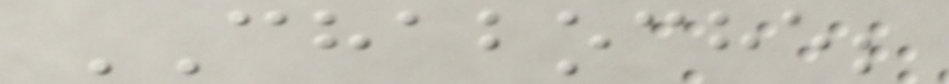CHABOCHE;
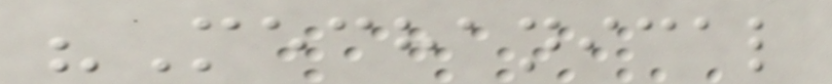"Mechanical
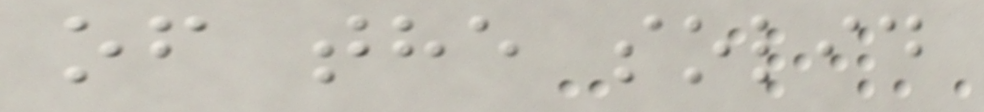of the solid
